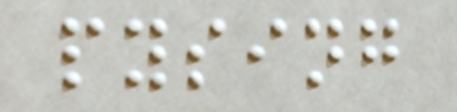pysing
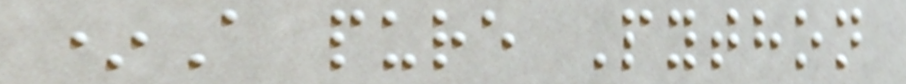*A pure Python
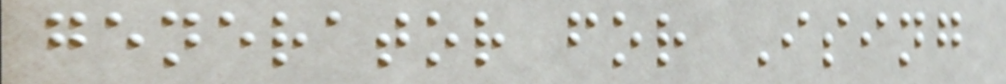generator for Ising
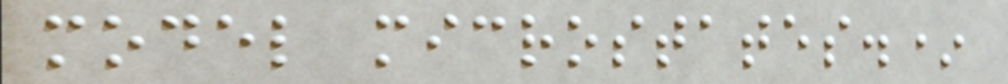model microstates.*
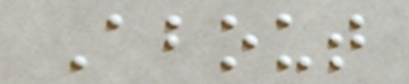About
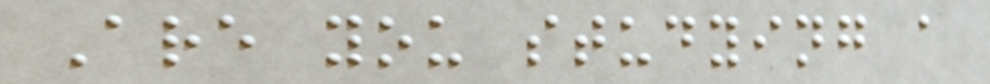Are you studying a
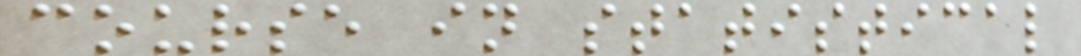course in statistical
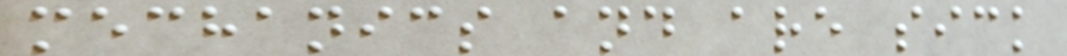mechanics and are sick
